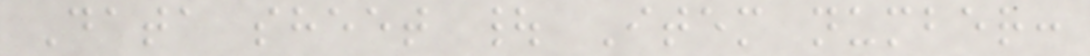Data sheet | Item number:
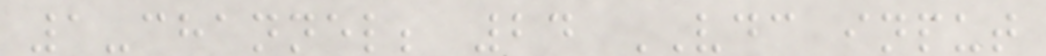1-channel; 24 VDC input
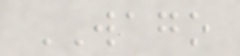WAGO
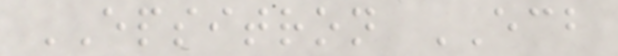EPSITRON ECB
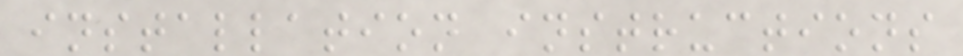installation instructions
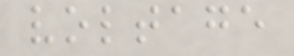voltage
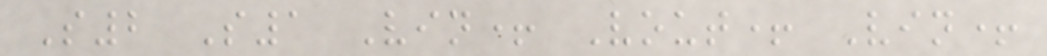S2 S1 Vin+ Vout+ Vin+
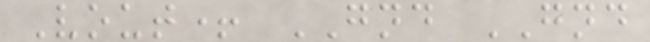Vout+ GND GND
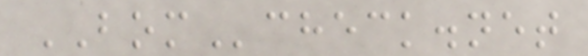BOMcheck.net
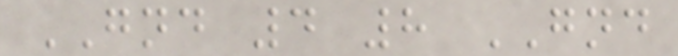GND 4 8 GND
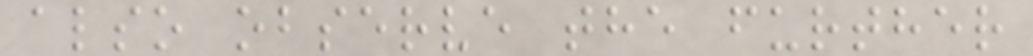also observe the further
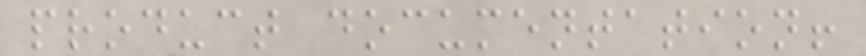product documentation!
